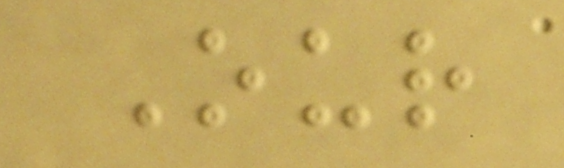Our
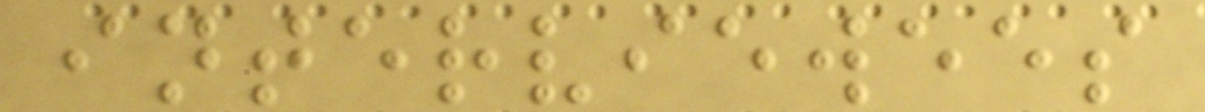interviewees
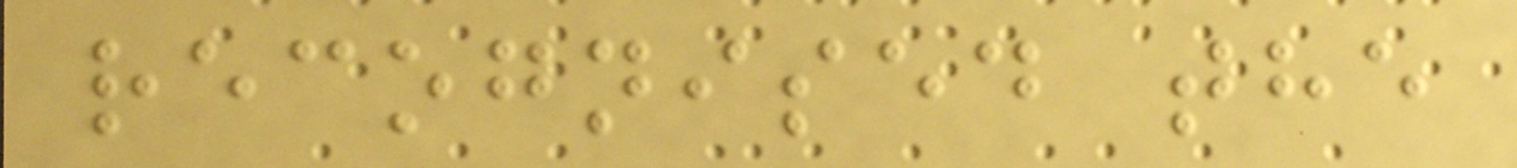recognised the
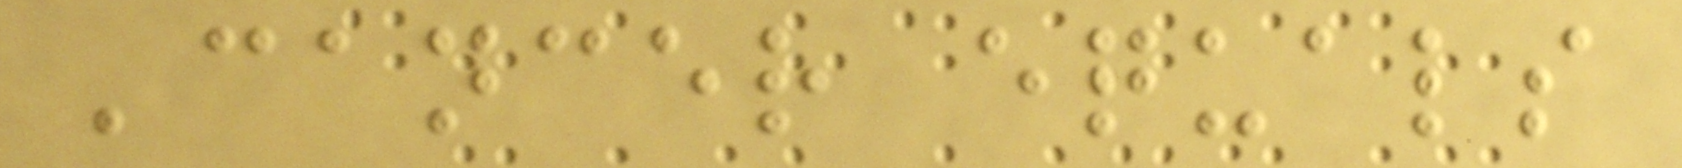'cancer equals
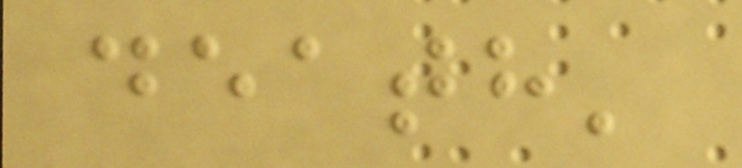death'
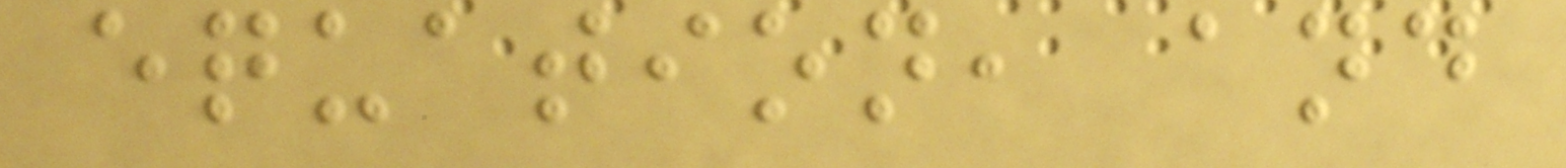equation, and
